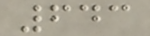643
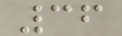36
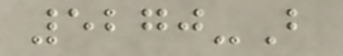5270-B
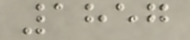1857
